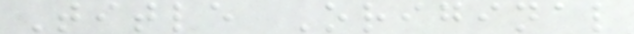Title Original
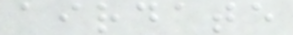airdate
